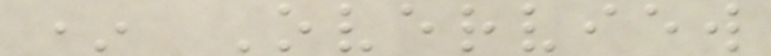* Overview
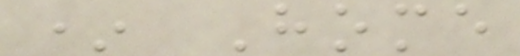* Home
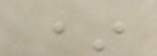*
